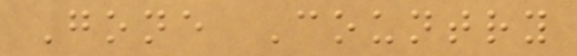Gone Country
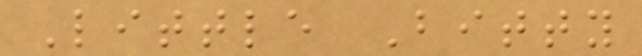Little Bitty
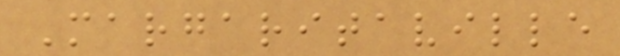Margaritaville
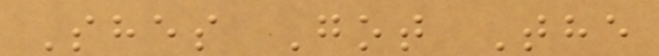Shes Got The
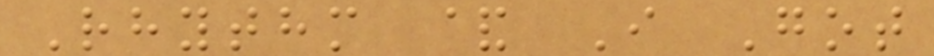Rhythm & I Got
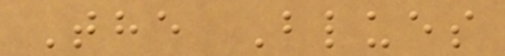The Blues
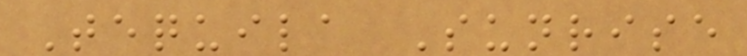Tequila Sunrise
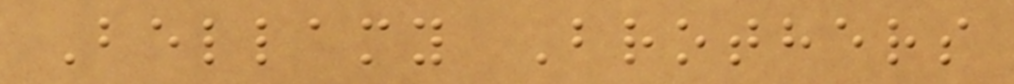Bellamy Brothers
